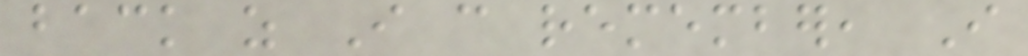back as I can remember, I
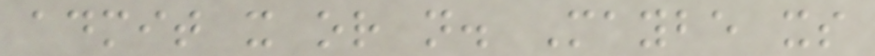admit it or not. Maybe its
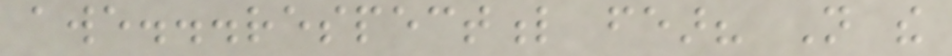awe...respectful fear? Not the
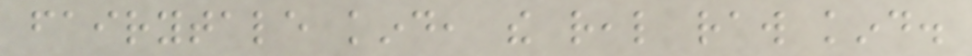fairytale kind, the real raw kind.
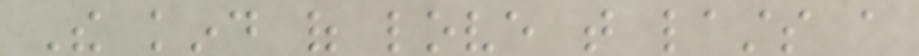The kind of love that lasts a
